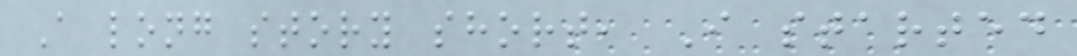A long story short, I started
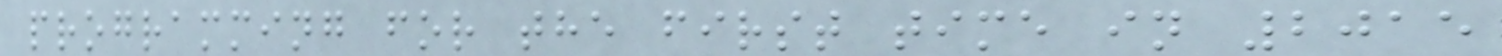programming for the first time in 2015
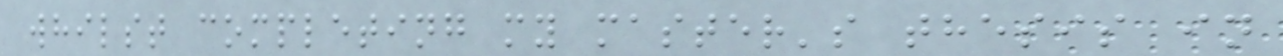whilst completing my master's thesis in
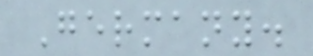Germany.
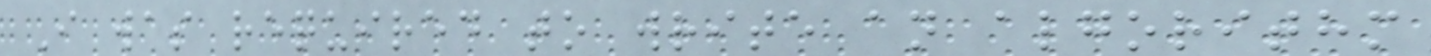I was required to write an algorithm
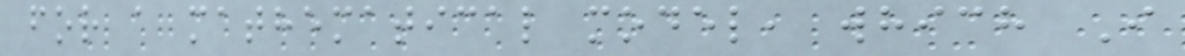for a mathematical model, which I
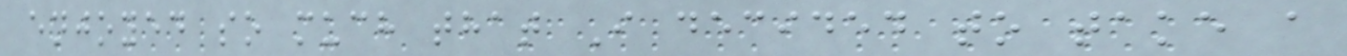enjoyed so much that I decided to take a
